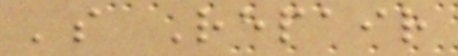's Repair
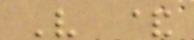V &
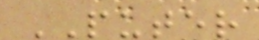PUTER
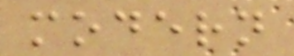modern
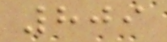809
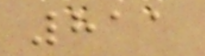811
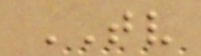TV
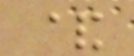&
